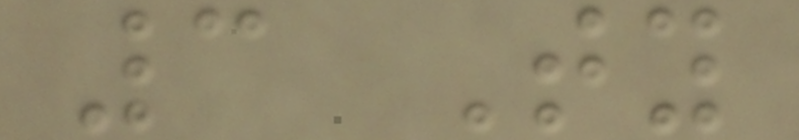3 Ty
